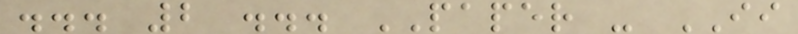... 2 ... PAPER - II
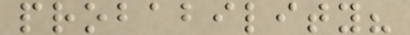probability?
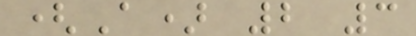(A) 2 3
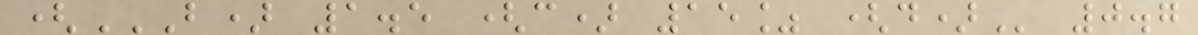(B) 1.5 (C) 15% (D) 0.7
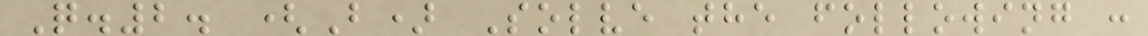Q.2. (B) Solve the following :
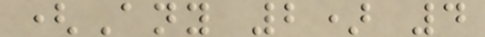(Any 2) 4
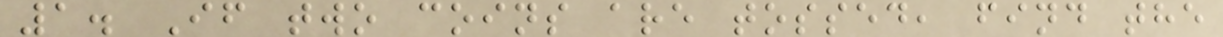1. If two coins are tossed, find the
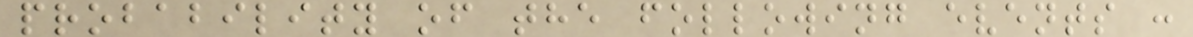probability of the following events :
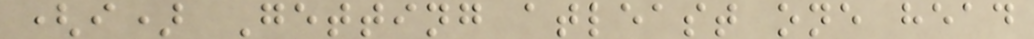(i) Getting atleast one head
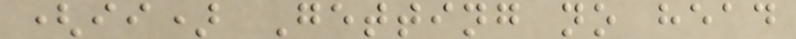(ii) Getting no head
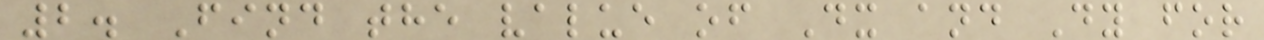2. Find the value of Dx and Dy for
